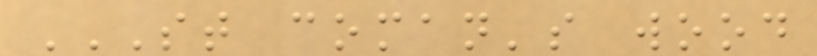ST COMAN'S WOOD
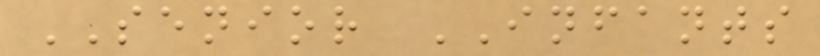SENIOR INFANTS
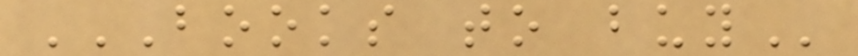BOOKS TO BUY
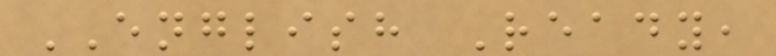ENGLISH Ready,
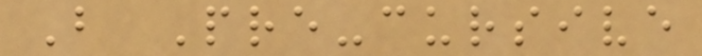B Pre-cursive
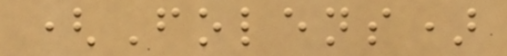(Folens)
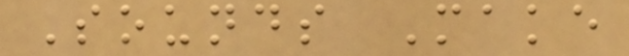Sounds Make
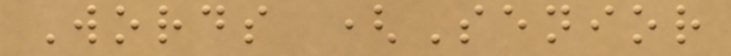Words (Senior
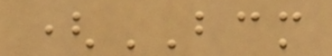(BCM
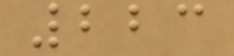223
